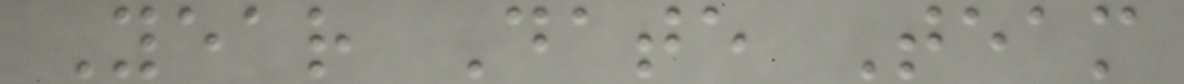Year Date Team
